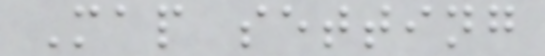Map setting
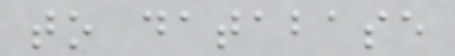to database
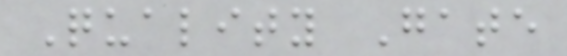Quality Gate
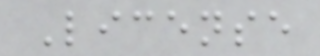License
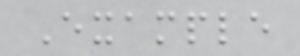Example
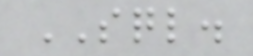SQL.
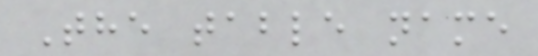The table name
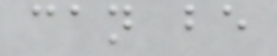can be
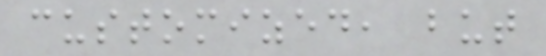customized, but
